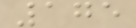175
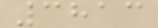3813
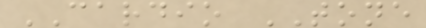CARDIO TONE
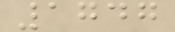1747
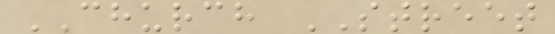CHURCH STREET
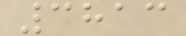3813
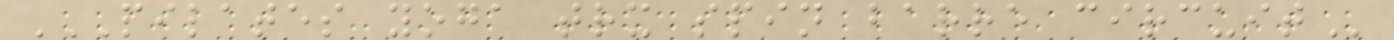PILATES YOGA TRX SPIN BARRE CIRCUIT
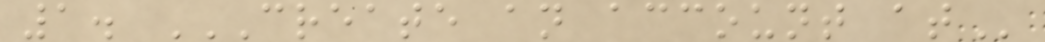1. CREATE AN ACCOUNT AT
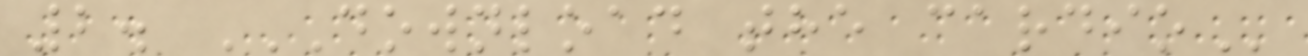2. DOWNLOAD THE CARDIO
